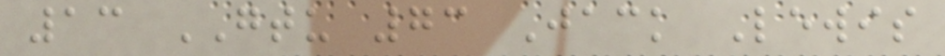13 GTU 73 Jack Lewis
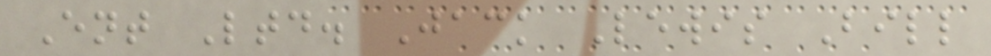Ent Ltd. Jack Lewis Bill
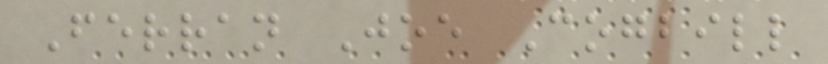Ferran Joe Cogbill
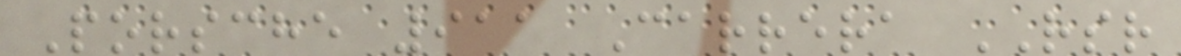Porsche 911 Carrera RSR
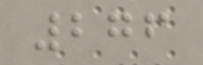276
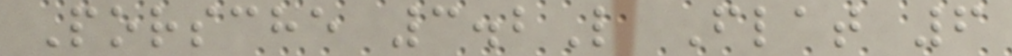Porsche 3.2L Flat 6
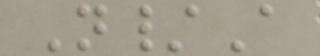N/A
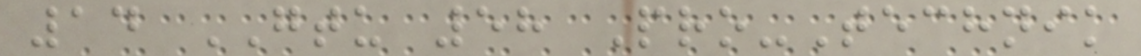14 GTU 58 Pro-Technik
